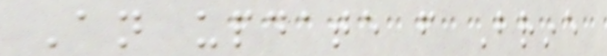An update from Brine
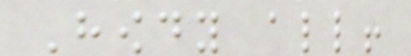Howdy all!
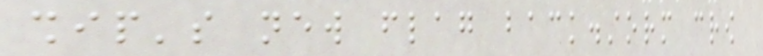ship's new flag back.storm crow
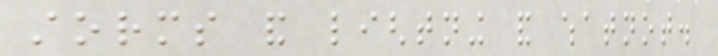storms and lightning and whatnot.
